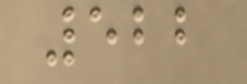522
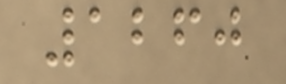1260
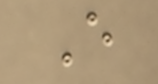E
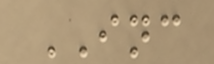INC
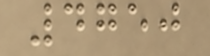4750
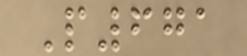P671
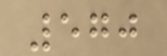570
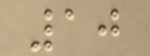10
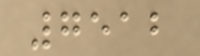7512
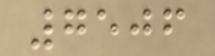7506
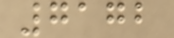7172
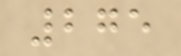275
